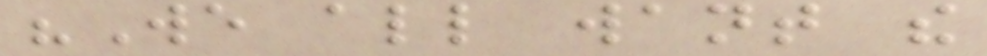"We all want the
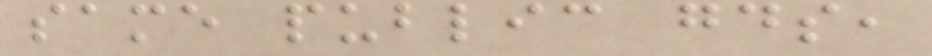same public goods,
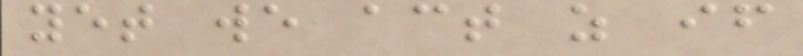yet we act as if
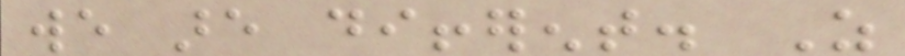we are different. As
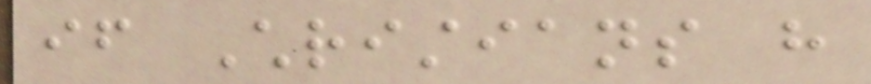if Christians have
